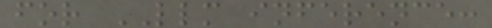for LLM inference:
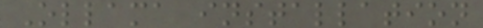Ollama installation
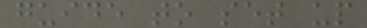guide to set up
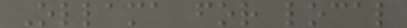Ollama for local
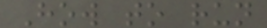How to run
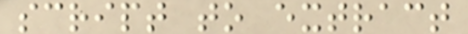script to extract
